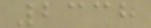2338
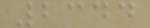2344
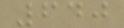640
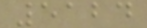5124
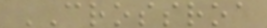CROSSROA
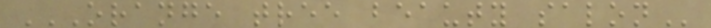ORANGE TREE BEAUTY SALON
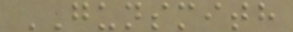GUNSMITH
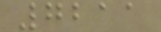7211
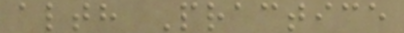alth Practice
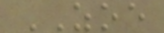ZOE
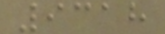9318
